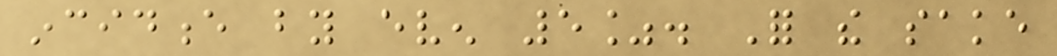incidence by even 5%. For the sake
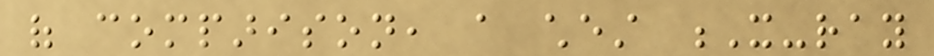of comparison, a chest X-ray
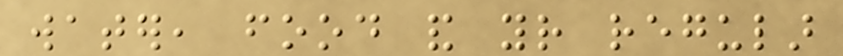water, food and your regular
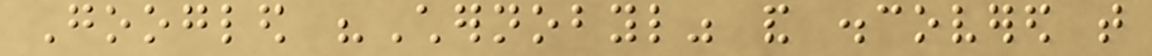Googled "Chernobyl" and discovered that
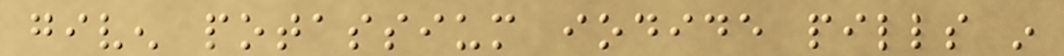given potassium iodide pills in
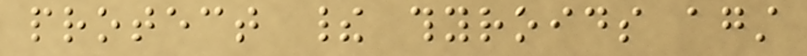protect their thyroids against
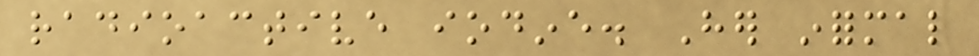radioactive iodine. Her informal
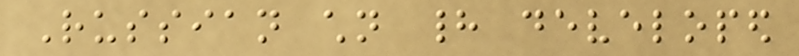Russian children had developed
